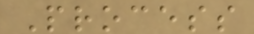Process
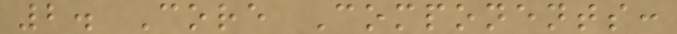2. Core Components:
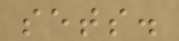sets.
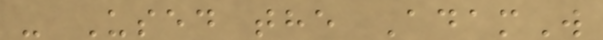- Used the AdamW
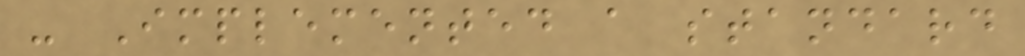- Implemented a standard
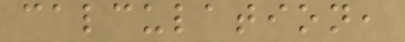calculation,
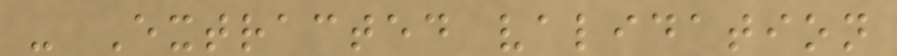- Extracted validation
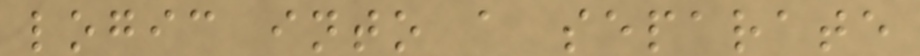logic into a separate
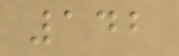142
